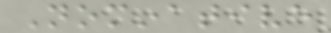Nominative
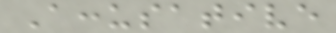Accusative
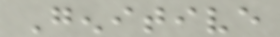Genitive
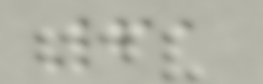61
